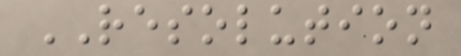RESOLUTION
